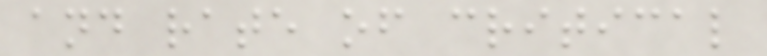and rate of critical
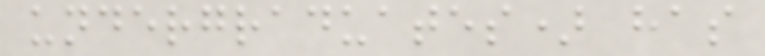undergraduates) has
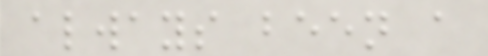always been a
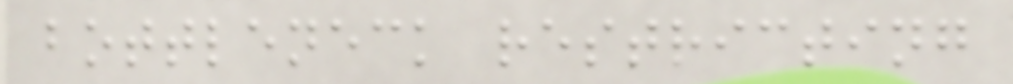bottleneck restricting
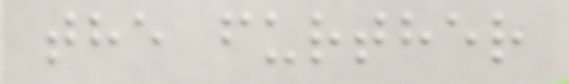the further
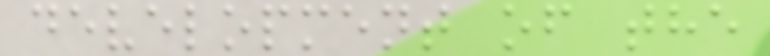development of the
